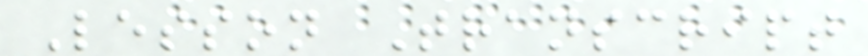Lesson Transcript
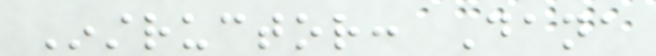Instructor: Dana
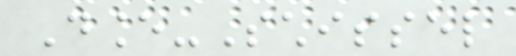Dance-Schissel
